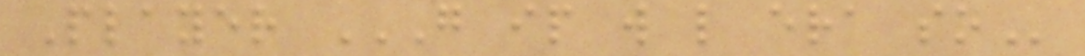Player G IP W L ERA SO
